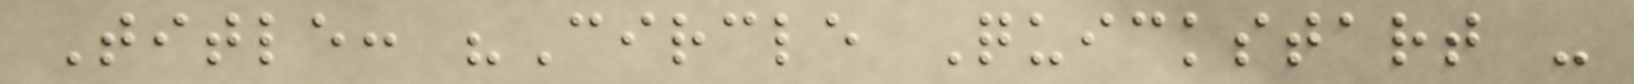Title: "Circle Quickstart -
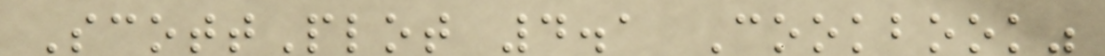ScottPlot 4.1 Cookbook"
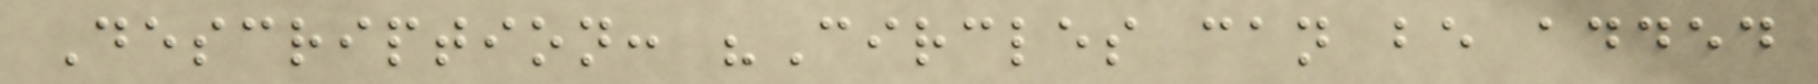Description: "Circles can be added
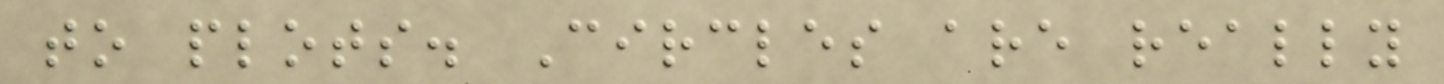to plots. Circles are really
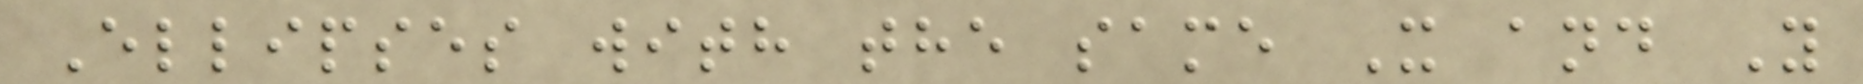Ellipses with the same X and Y
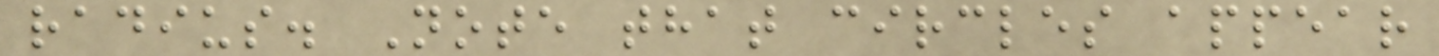radius. Note that circles appear
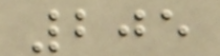205
